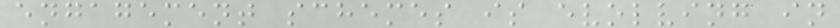engagement schemes is evolving in
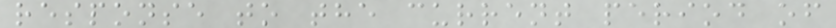response to the current period of
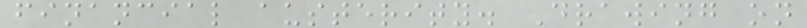financial austerity. Drawing on
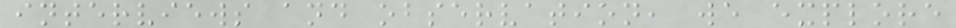interviews and observation, we explore
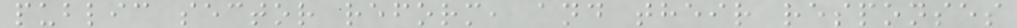public sector reform, and their responses
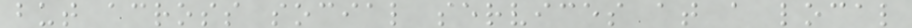but across social services at a local
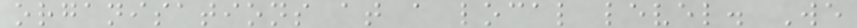organisations at a local level. We
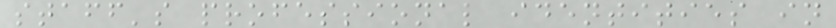staff's professional identities in
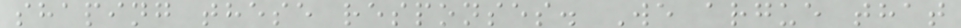shaping these responses. We argue that
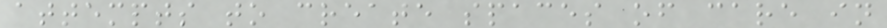attempts to create spaces of care in
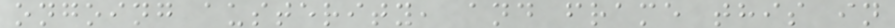ongoing austerity, and frame this in
